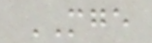MGE
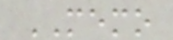MEMO
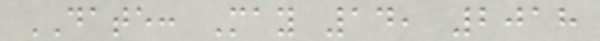DATE: May 14, 2018
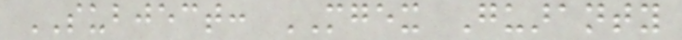SUBJECT: MGEX Guaranty
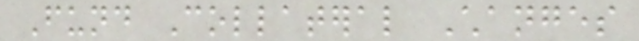Fund Collateral Changes
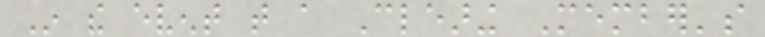In the event that a Clearing Member's
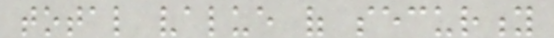total value of security
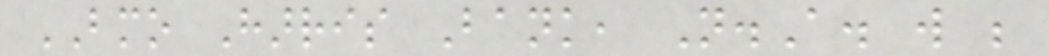BMO Harris Bank, N.A. will be
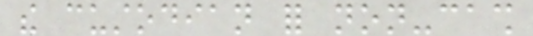the custodian for non-cash
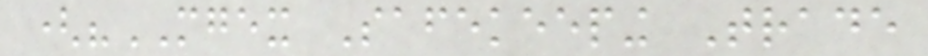("MGEX Safekeeping Trade
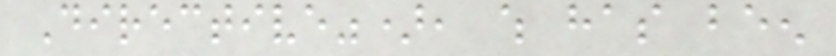Directive"), which has been
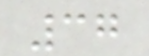37
